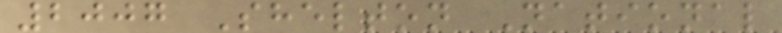2007 Shelton National
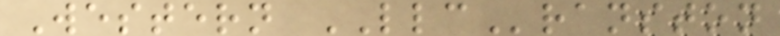Western LLCranston
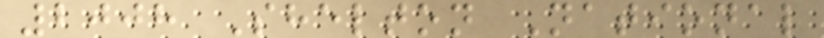2008 Shelton National
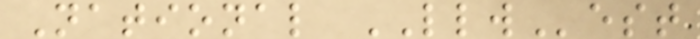National LLWest
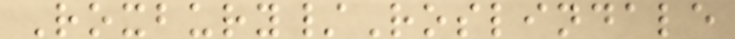Roxbury/Roslindale
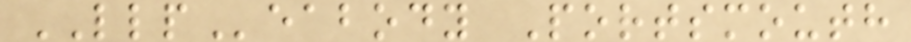LLPeabody Portsmouth
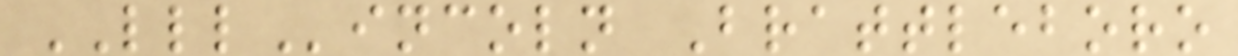LLLincoln Brattleboro
